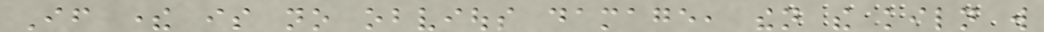If there is no obvious damage, then the kiln will
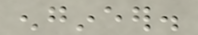engineer.
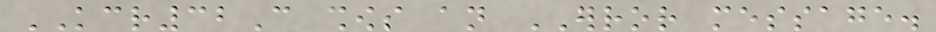KCR32C shows an ERROR message.
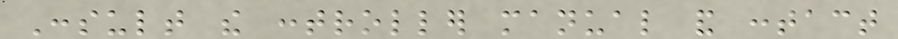Consult the controller manual and contact
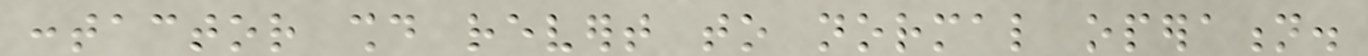contactor should revert to normal operation.
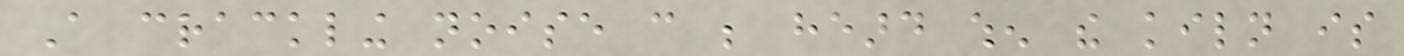A crackling noise can be heard when the kiln is
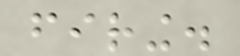firing.
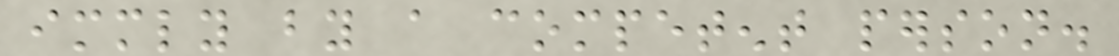immediately by a competent person.
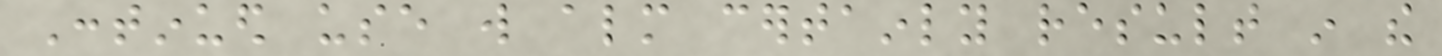Continued use will almost certainly result in the
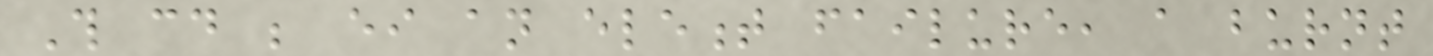This could be either an element failure, a burnt
